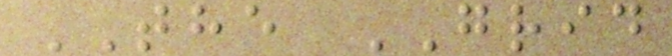THE GRID
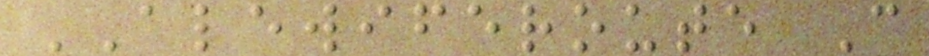ALEWIFEROUTE C
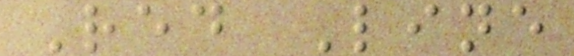Red Line
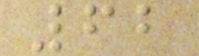62
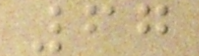67
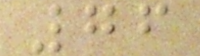76
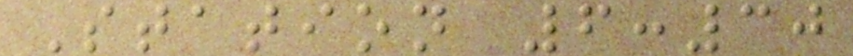Station 6:30
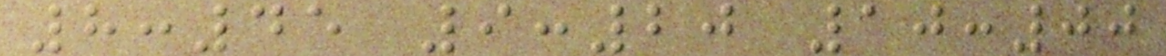8:45 9:20 10:00
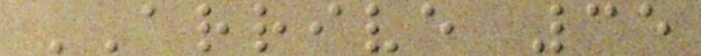ARRIVE 35
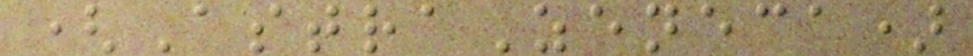(AstraZeneca)
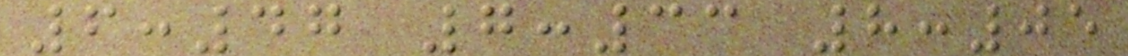6:47 7:33 8:05
